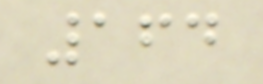164
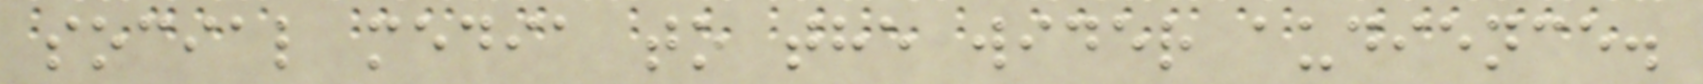social media to the wider audience.
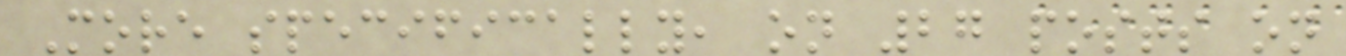More specifically, on 27 posts on
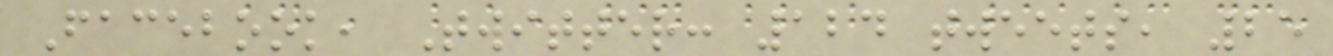Facebook, Twitter: 124 tweets, 25
